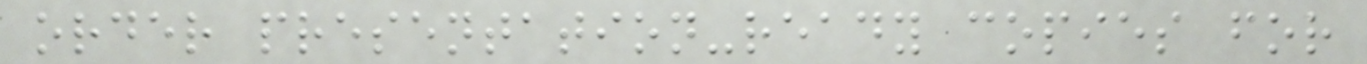order presentation-ready copies for
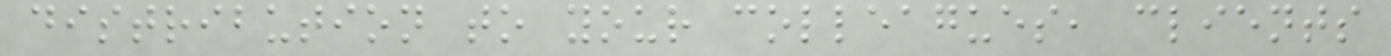distribution to your colleagues, clients
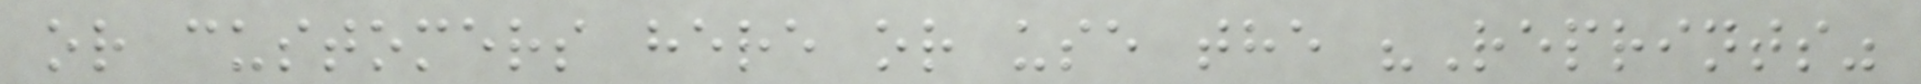or customers here or use the "Reprints"
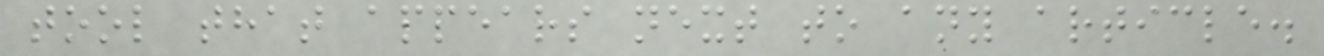tool that appears next to any article.
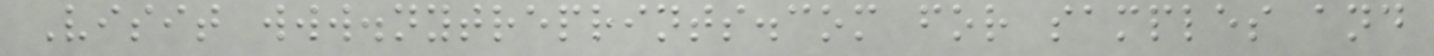Visit www.nytreprints.com for samples and
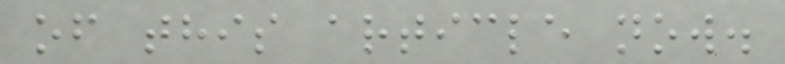of this article now.
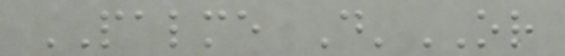PALME D'OR
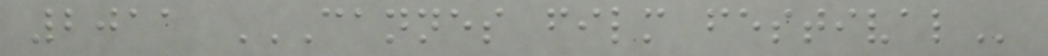2011 CANNES FILM FESTIVAL
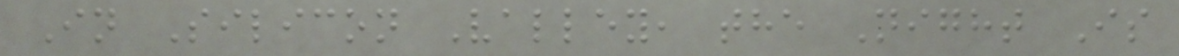In Silicon Valley, the Night Is
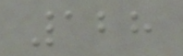128
